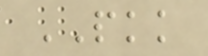PKK
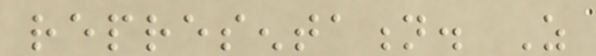representation. As
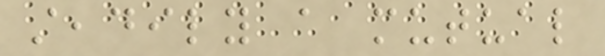steadily a mutual
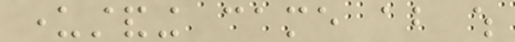understanding came about which
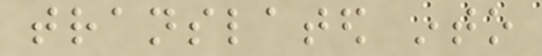translated into
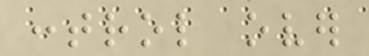control over
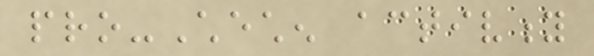pro-Chechen activity
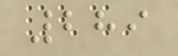289
